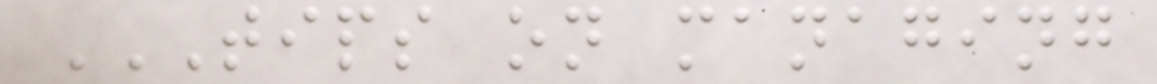TIPS ON MANAGING
